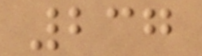237
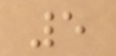5
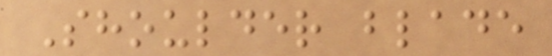Shoulder blade
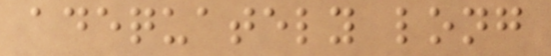adequately long
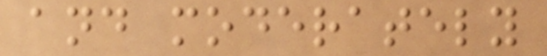and moderately
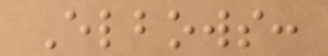Elbows:
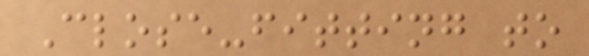Close-fitting to
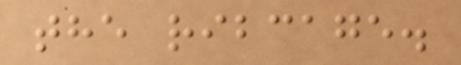the ribcage.
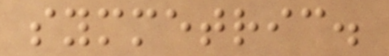symmetric.
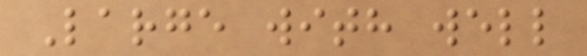Large with well
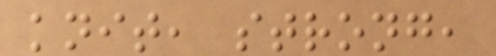knit, strong,
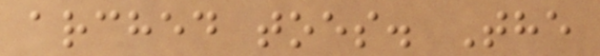arched toes. The
